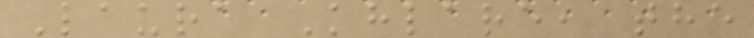Laura Khlare, the
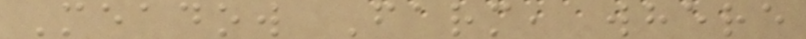Meadow Farm, where
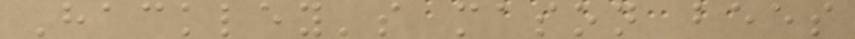Hackley's mason bees
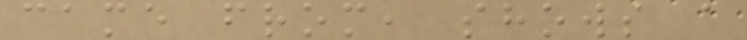came from, shows a
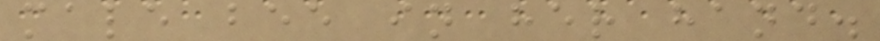male bee in her hand.
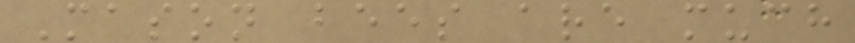Mason bees are much
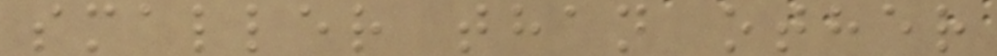smaller than other
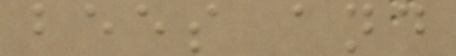bees and
